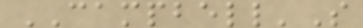CAMPBELL'S
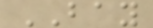BAY
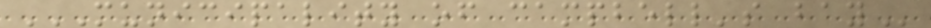MUNICIPALITY OF CAMPBELL'S BAY
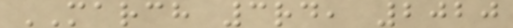MARCH 3rd, 2020
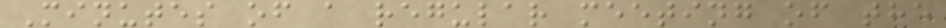Minutes of a regular meeting of the
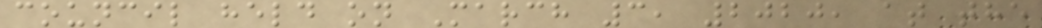council held on March 3, 2020, at the
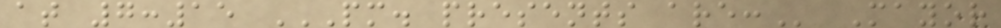at 7:15 PM. PRESENTS ARE: Mayor
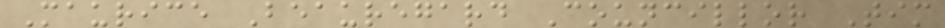Maurice Beauregard Councillor Tim
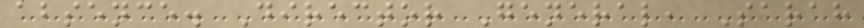absence. Director General, Sarah
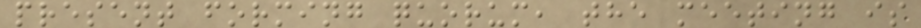present forming quorum, the meeting is
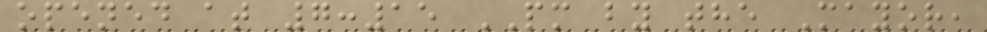opened at 7:15 PM by the Mayor,
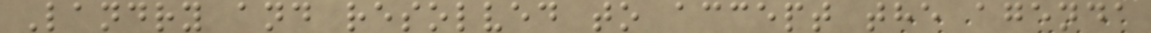Landry and resolved to accept the agenda
